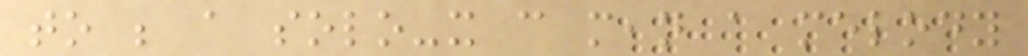to be a solo-it can mean a melody
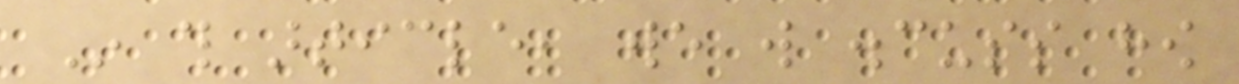In this article, we will discuss how
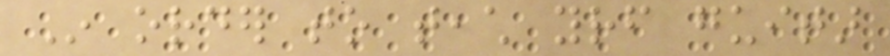In order to teach yourself guitar
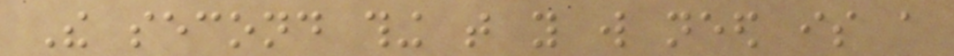The second thing that you will need is a
